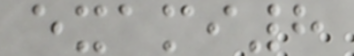exami8
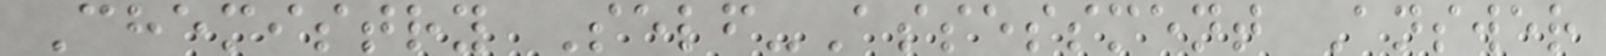Chemistry Self-Assessment Answer
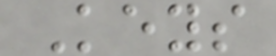Keys
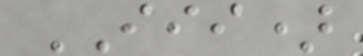III)
